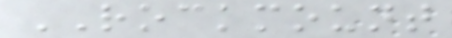ROCKMOUNT
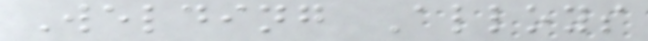Welding Alloys
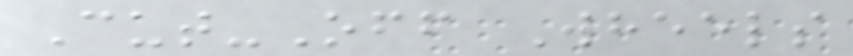Cut-Off Wheels
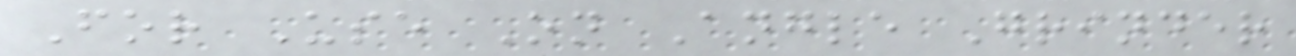For Use On Angle Grinder
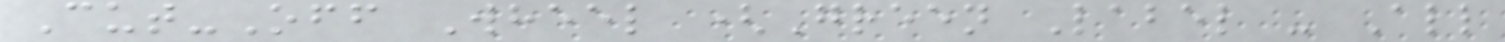Cut-Off Wheel (Green Label - All
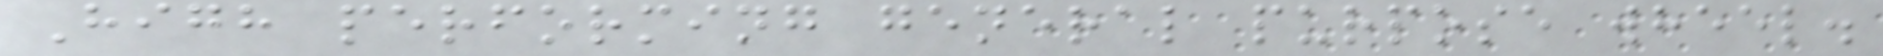High performing general purpose wheel.
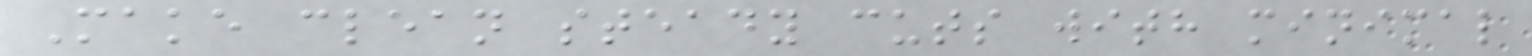Make clean steady cuts with minimal
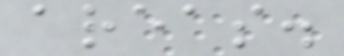areas.
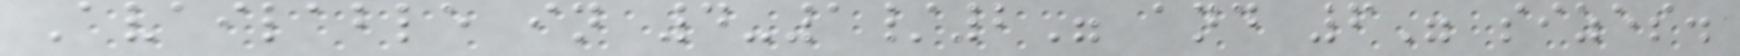Available in 4-1/2" and 6" sizes.
